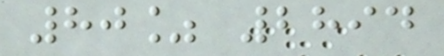80% 2894
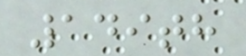149th
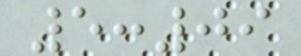5:09
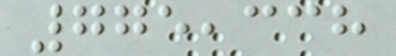775,338
